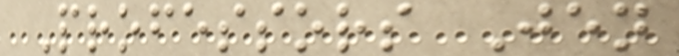Professors Jen
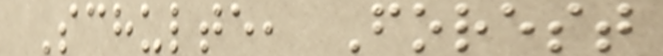Schulte, Forest
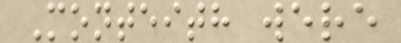Monteith were
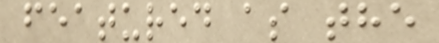featured as the
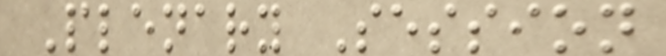Plenary Session
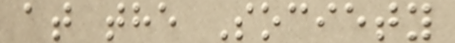at the Society
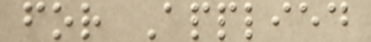for Applied
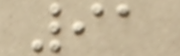91
